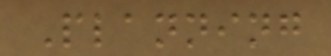Planning
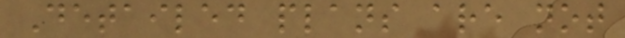Detailed plans are not
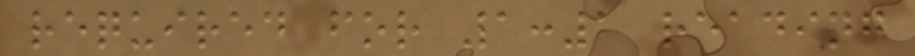required for 1:1 reading
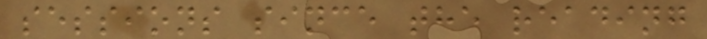sessions since the reading
